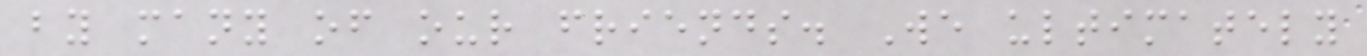by many of our friends. We ultimately
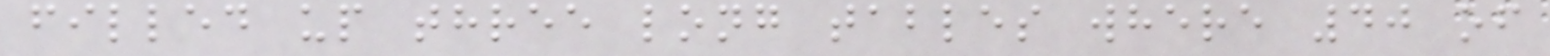filled up three long tables where 40 of
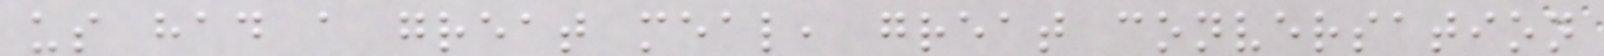us had a great meal, great conversation
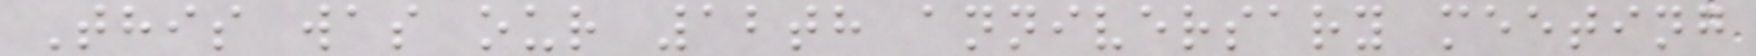This was our 12th anniversary meeting
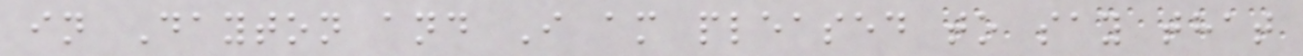in Dayton and I am pleased to say that
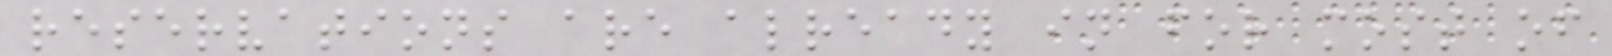reservations are already in for most of
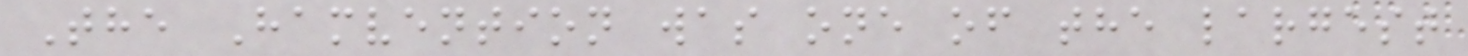The Hamvention was one of the largest
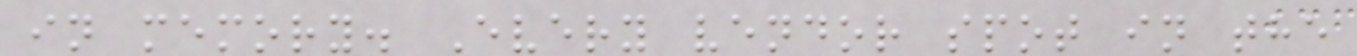in memory. Every vendor spot in the
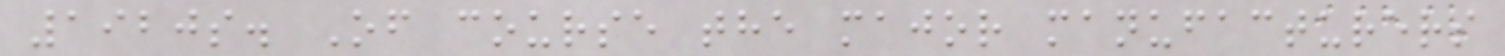1920s. Of course the major manufacturers
